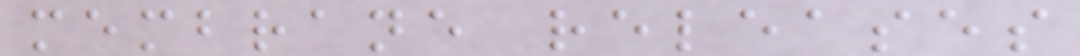membrane releases
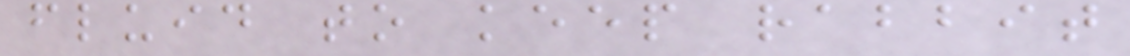fluid to keep rabbit
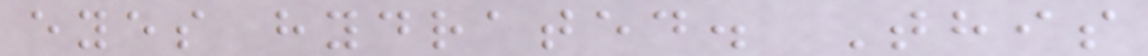eyes hydrated. This
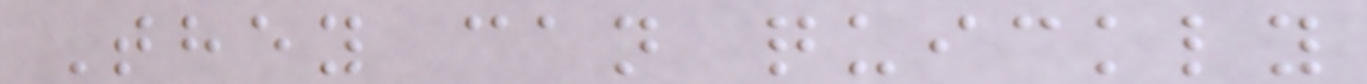They can quickly
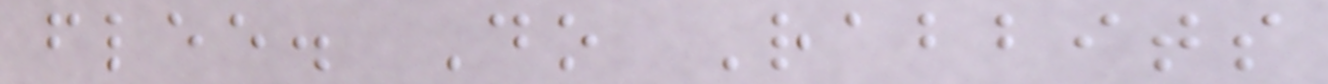flee. Do Rabbits
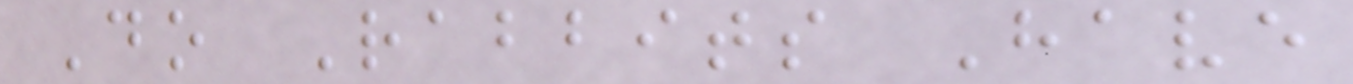Do Rabbits Have
